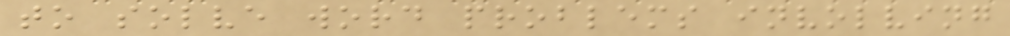to solve word problems involving
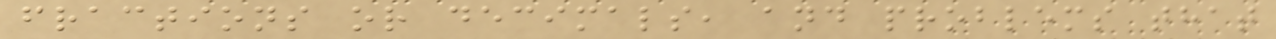fractions or decimals, and problems that
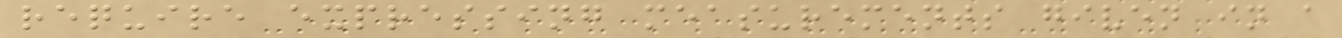require expressing measurements given in a
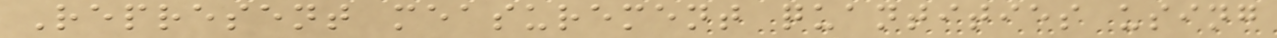Represent measurement quantities using
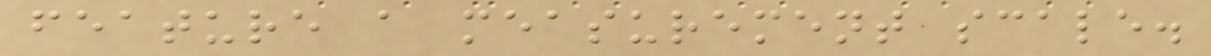feature a measurement scale.
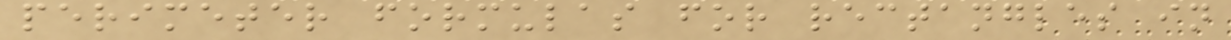perimeter formulas for rectangles in
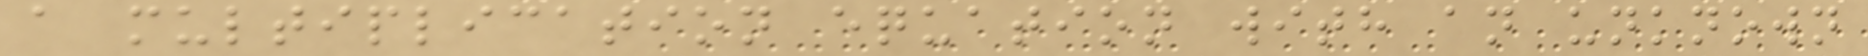a multiplication equation with an unknown
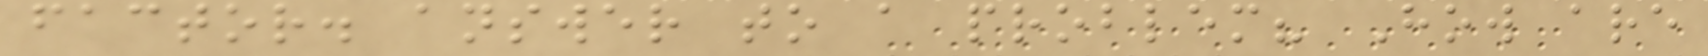factor. answer to a problem? How are
